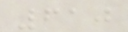610
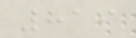819
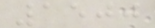1500
